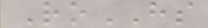RoHS
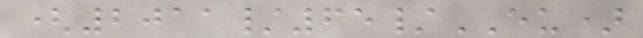(2011/65/EU)
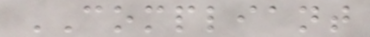COMPLIANT
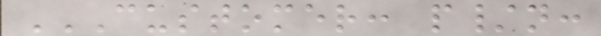CUSTOMER: P/N:
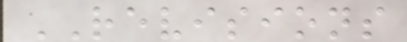REVISIONS
